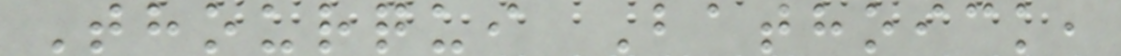Thourqui Bathoick,
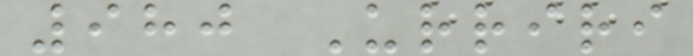980 Urriri
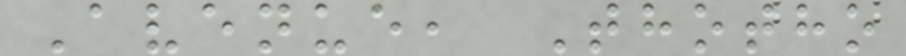Avenue, Thotho
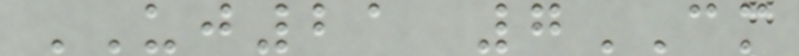UJ21 7CM
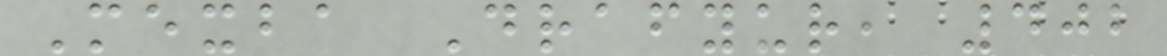Mexba Drafyur, 402
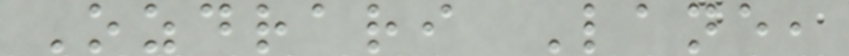Ozdrari Lane,
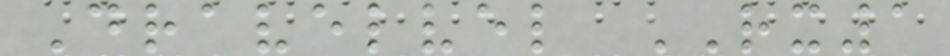Dravelvel RX1
